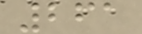261
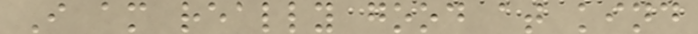I am really good at kind
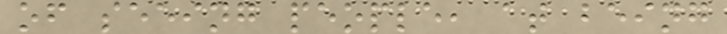of seeing people, at being
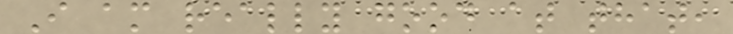I am really good at that,
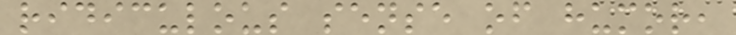ridiculous sense of humor,
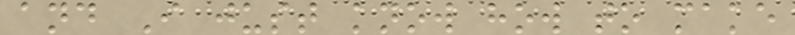and I just know how to make
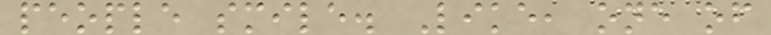people smile. Like, one of
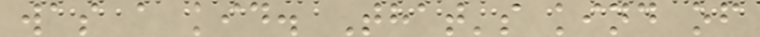was a kid. That's kind of
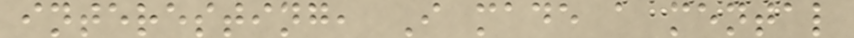interesting, I made a mental
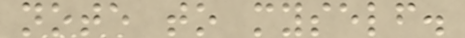note to myself.
